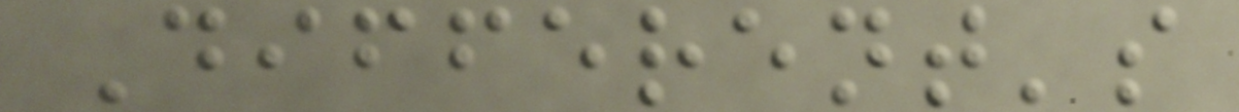Different's
